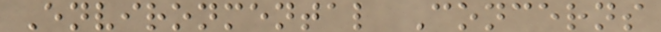Environmental Concerns
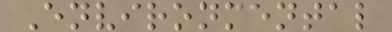Environmental
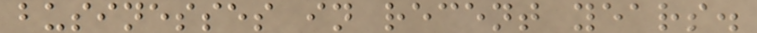businesses in recent years.
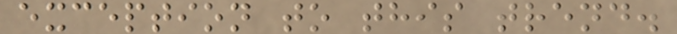exception to this trend.
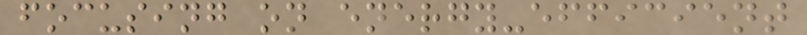focusing on energy-efficient
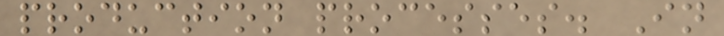production processes. In
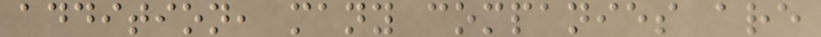addition, many companies are
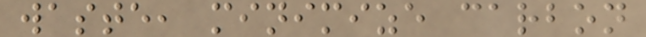waste, minimize carbon
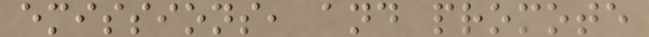emissions, and promote
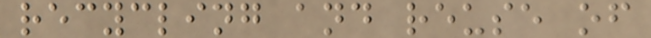recycling and reuse of
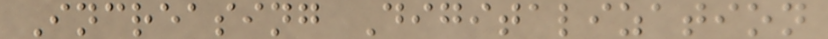Increasing Digitalization
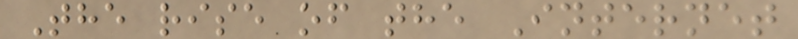The rise of the Internet
